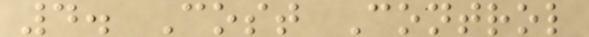4. Cost Control
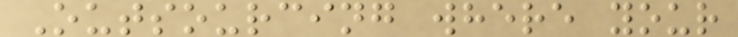Outsourcing where your
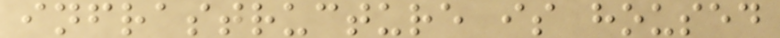infrastructure is housed
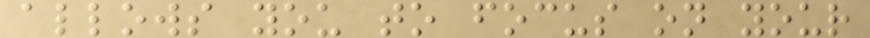allows you to focus on your
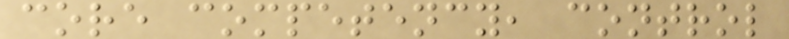core competency, control
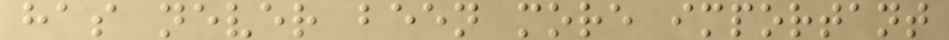has never been more important
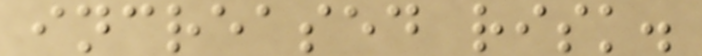increased risk.
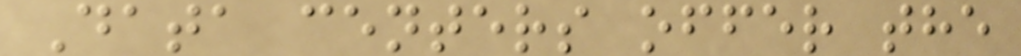Data centers offer the
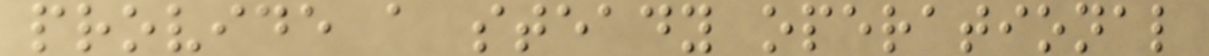provide a steady operational
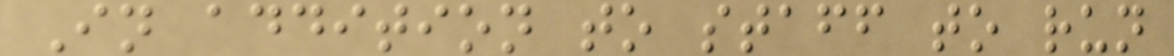In addition to staff to run
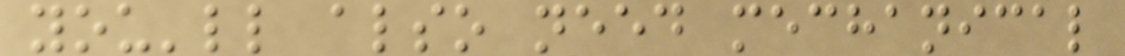you'll also need mechanical
